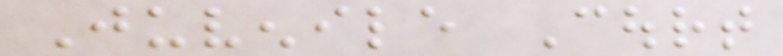Juvenile Court
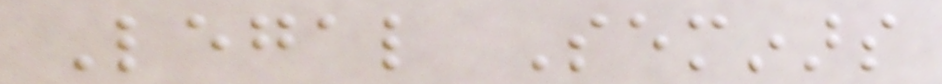Legal Seminars
